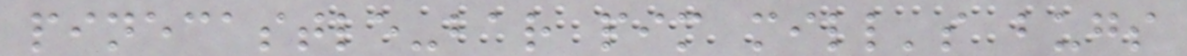pinecastle-bar pim mill's bugs
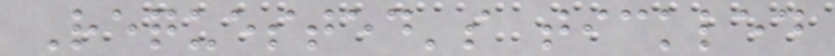Requested's tickled
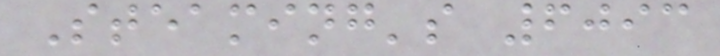Steaming's 6093
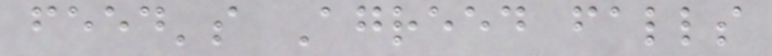feed's Agreed falls
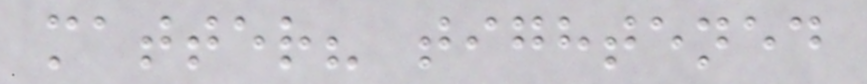matter? tightened
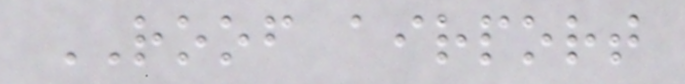ROOF airport
